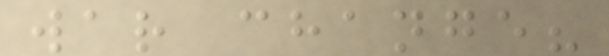war change?
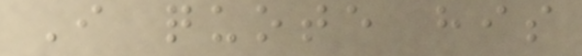I quote his
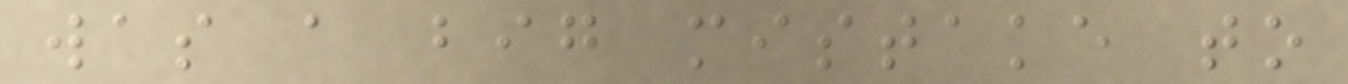was a big mistake to
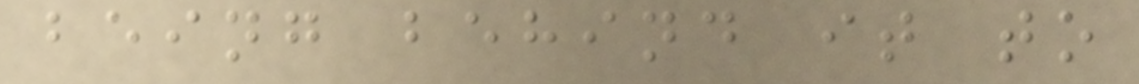being behind it to
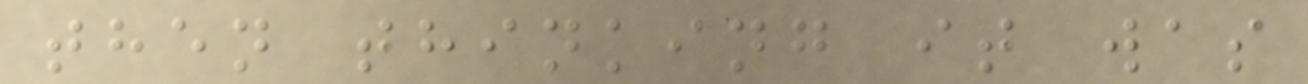then thinking it was
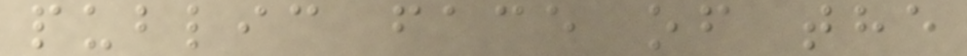public face of the
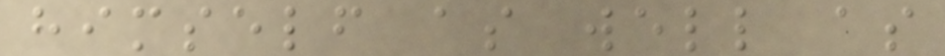himself as well as
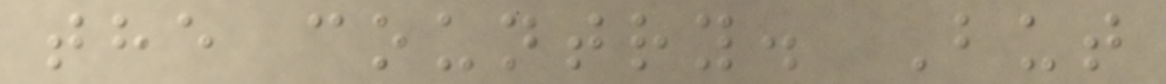the country. But
